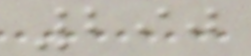290
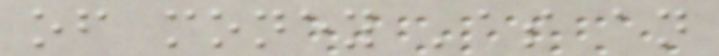of money 'as an
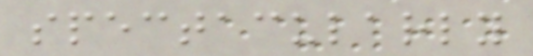spectacularly
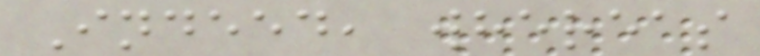Indeed, whereas
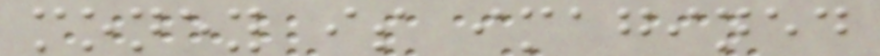money is imagined
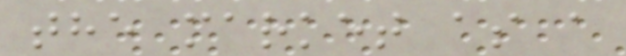the market as a
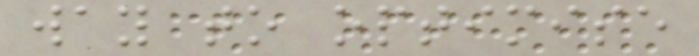way to optimise
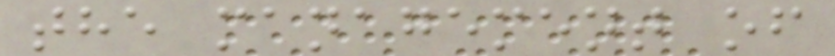the management of
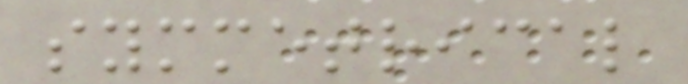symmetrical
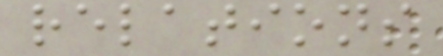relations
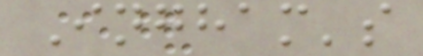Ingham's
